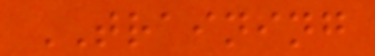TRAINING
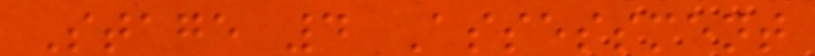Stage 4 Assessment
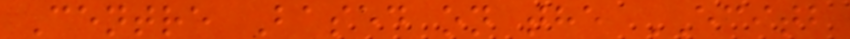Centre Based on the ECITB
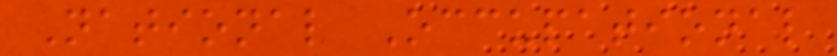National Occupational
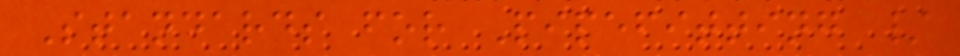Standards for Pipefitting /
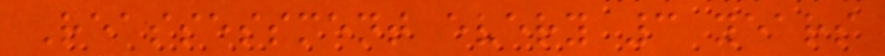Reassessment every 3 years
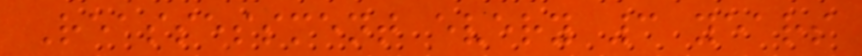Reassessment every 3 years
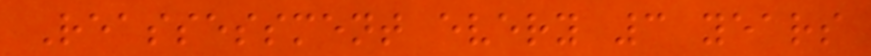Reassessment every 3 years
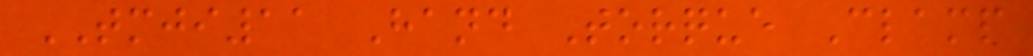TMJI11 Hand Torque Clamp
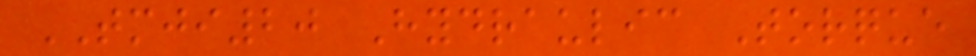TMJI20 Hydraulic Torque
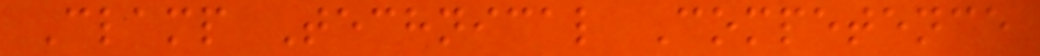Clamp Technical Competence
